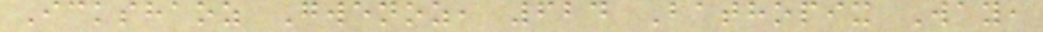Ickshaoz Gwenoz, 624 Bathopix Way,
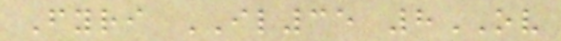Fyri IL35 8OV
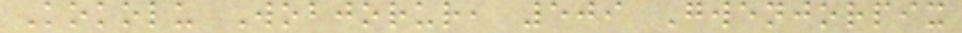Kokolu Wobjorur, 509 Gwenjorpix
